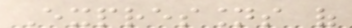Expressions of
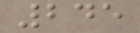245
